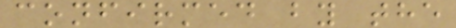confirmed by the
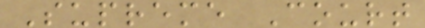Supreme Court
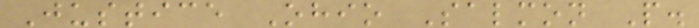Justice Ohio Salmon P.
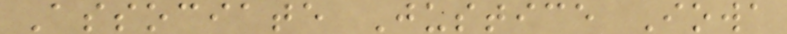Associate Justice Iowa
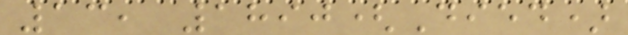13, 1890(Died)
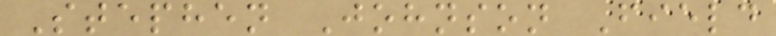Stephen Johnson Field
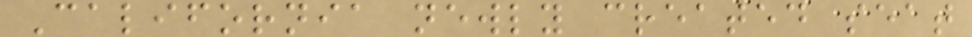California newly created seat
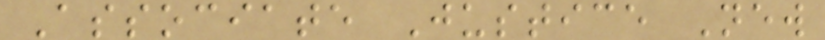Associate Justice New
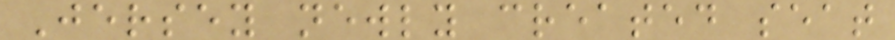Jersey newly created seat
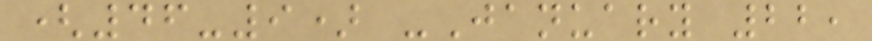(46-9) -January 22,
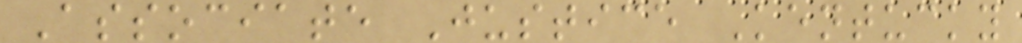Associate Justice Kentucky
